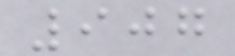907
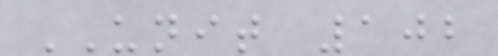UNIT 102
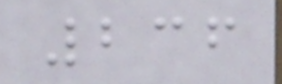236
